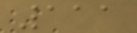111
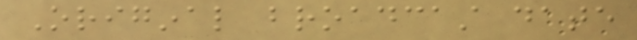Original broadcast date
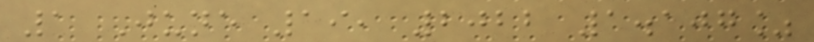1 June 19, 2022 1.107%
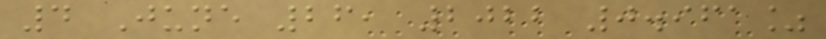4 June 26, 2022 0.961%
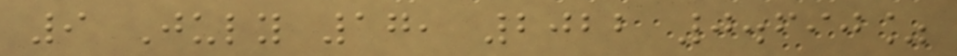9 July 17, 2022 0.690%
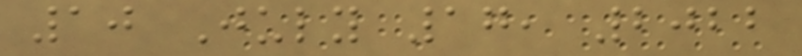10 July 17, 2022
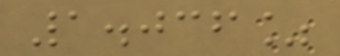1.036%
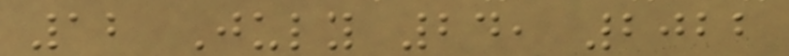12 July 24, 2022
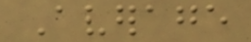Average
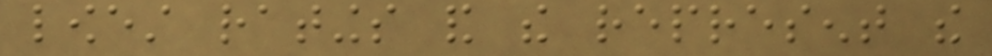lowest ratings and the represent the
